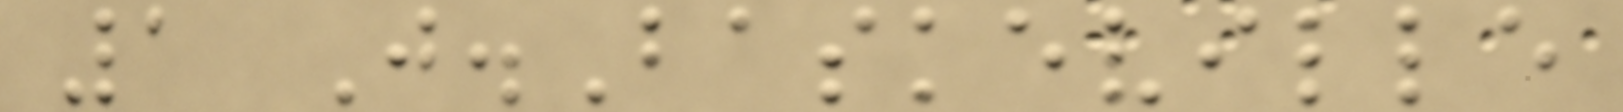1 J.Baskeville
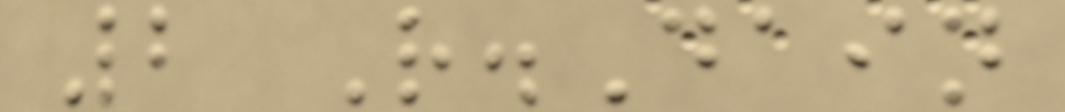2 R.Dain
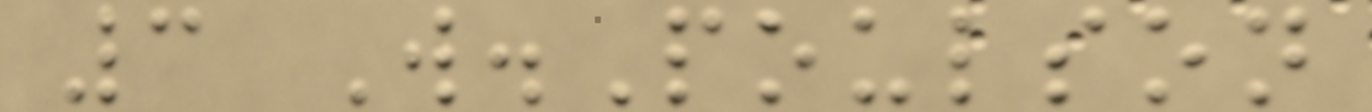3 W.Poulson
